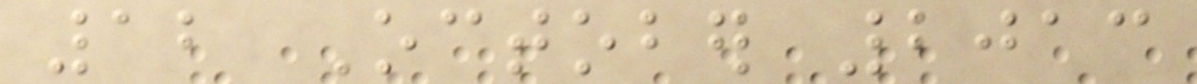12 October 2013
